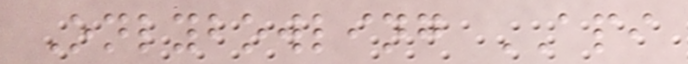Onlybowling API
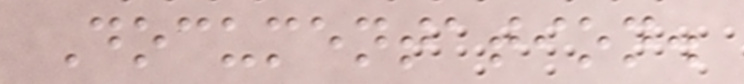Documentation.
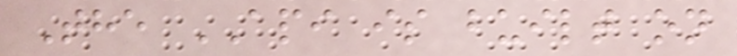The API is built on
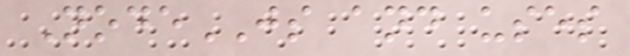NodeJS and uses
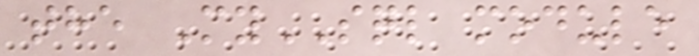the MySQL module
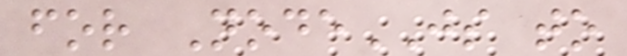for NodeJS to
